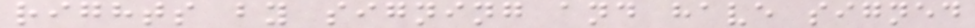rights by signing and have signed
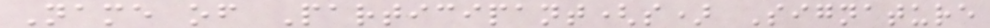Name of Participant(s) Signature
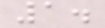1.
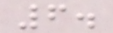6.
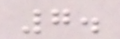7.
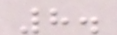8.
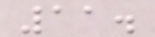11.
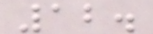12.
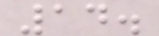14.
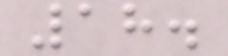18.
